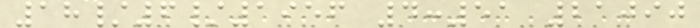18/6/1956 4:51 21090
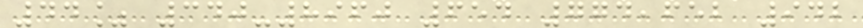44% 340-8960 654 774,652 942
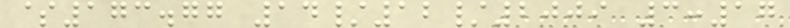$173.77 14/12/2009 3:17
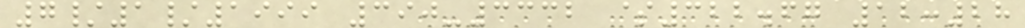7/1/1999 390-3332 $322.67 12:28
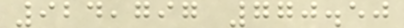924,797 770.50
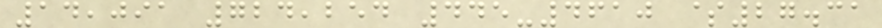14,091 724,254 445-4610 $27.31
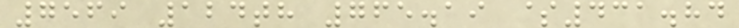7569 124th 765.19 $431.84
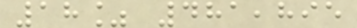18% 481,895
